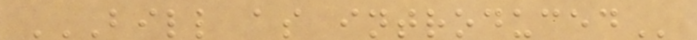BILL AS INTRODUCED
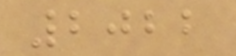2022
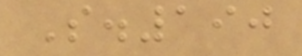S.190
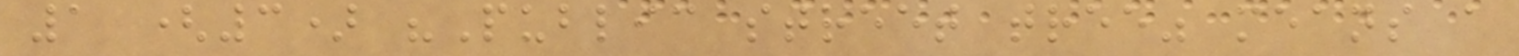1 (3) "Public street tree" means a
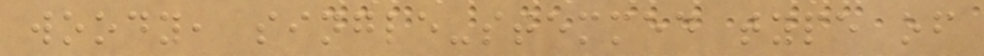woody, single-stemmed type of
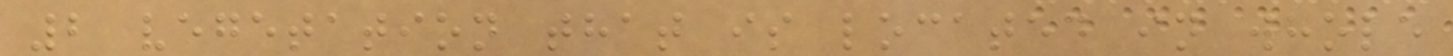2 vegetation that is located in whole
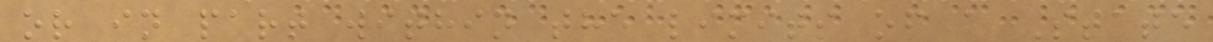or in part within the limits of a State
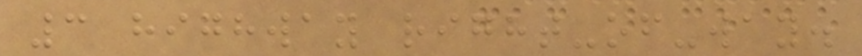3 highway right-of-way.
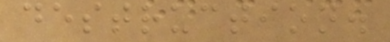destruction.
